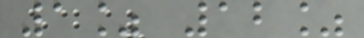1% 12%
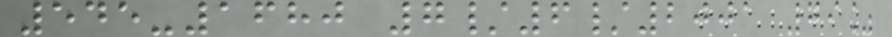545-1680 7/6/2001 79%
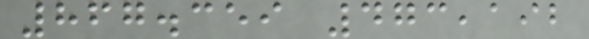867.359 473,192
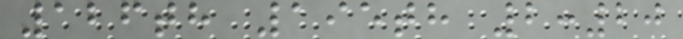126th 195th 2:20
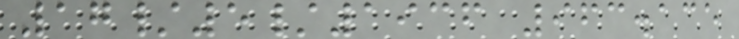17/5/1936 963.135
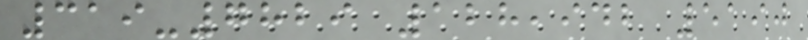319-7829 128,942 5190
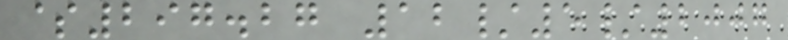$297.27 12/5/2007
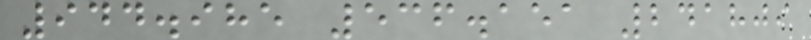944.985 536.151 241809
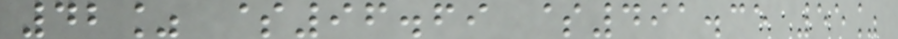42% $96.69 $491.35 55%
